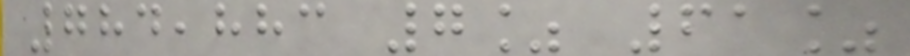784,883 7% 61%
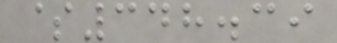$348.39
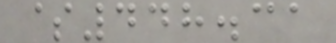$448.31
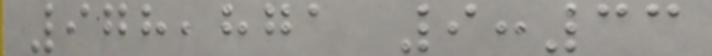978,871 9:33
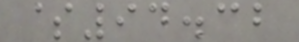$94.32
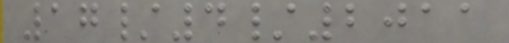17/4/2011
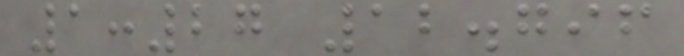1:27 12.796
